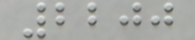2200
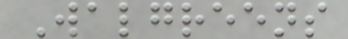Walgreens
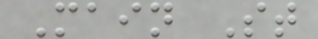Main St
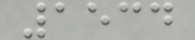1534
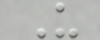U
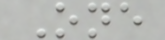One
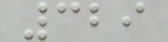329
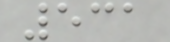531
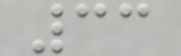33
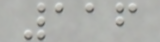116
